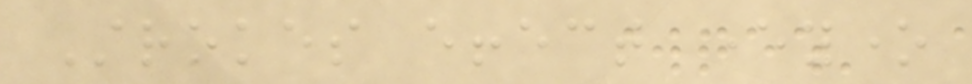Strokes effect everyone
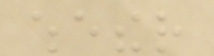whether
